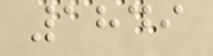1849
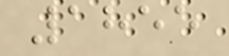1855
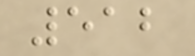512
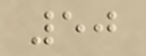50
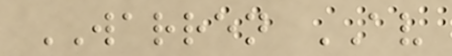WARREN AV
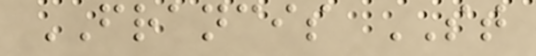FRANCIS ST
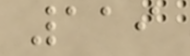119
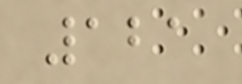121
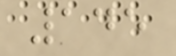145
